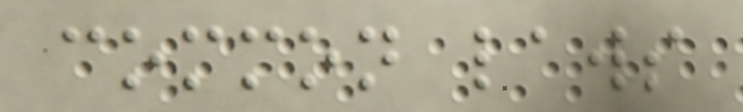common laws
